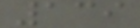139
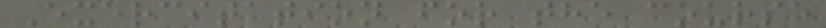Exercitation for the course
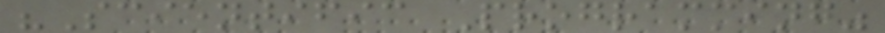"Scientific Programming"
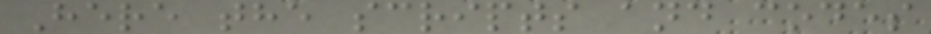Here the scripts and codes
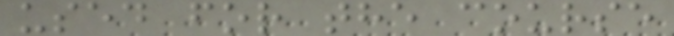used for the course
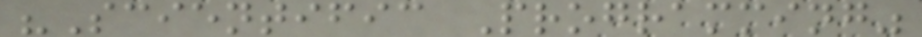"Scientific Programming"
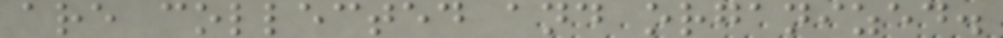are collected and organized.
